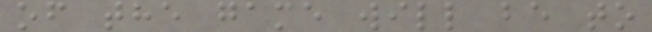of the game will be to
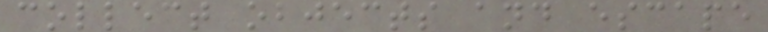collect objects and escape
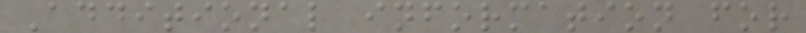Additional information for
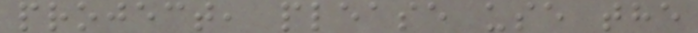project, please use the
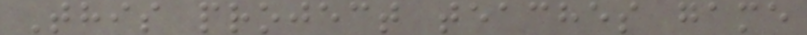This project teaches game
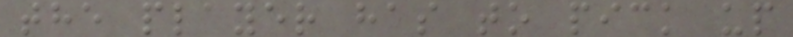the player has to pick up
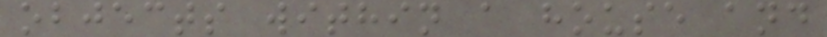objects within a house and
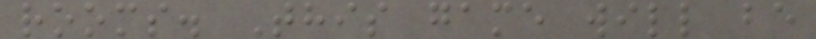rooms. This game will be
